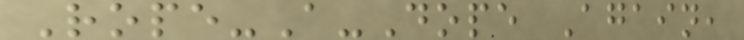Rope-A-Dope Again,
